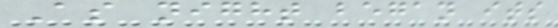As night began its
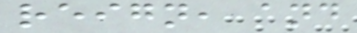reign, and
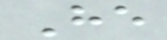He
